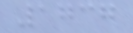1737
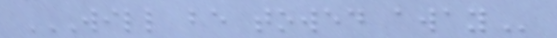WILL BE TOWED AWAY
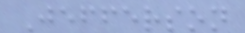Jefferson
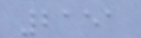2151
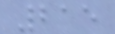215
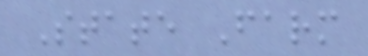State Farm
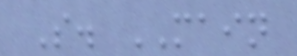S. MAIN
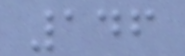146
